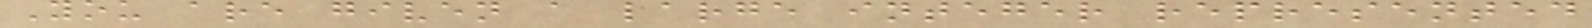You are given a large integer represented
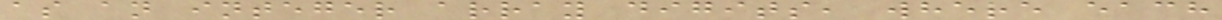as an integer array digits, where each
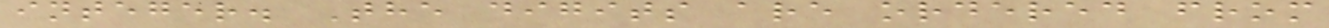integer. The digits are ordered from
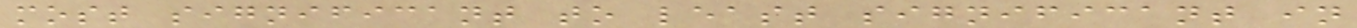most significant to least significant in
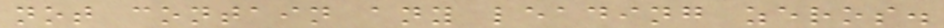not contain any leading zeros.
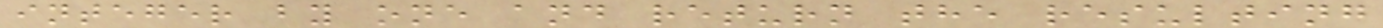integer by one and return the resulting
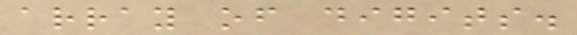array of digits.
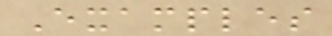Examples
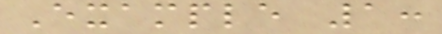Example 1:
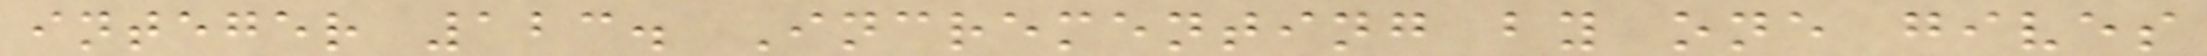integer 123. Incrementing by one gives
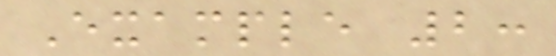Example 2:
